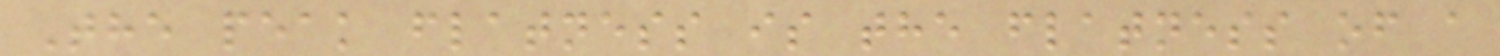The peak flatness is the flatness of a
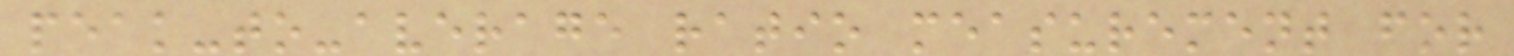peak-to-average ratio measurement for
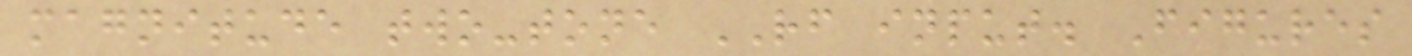magnitude two-tone RF input. Figures
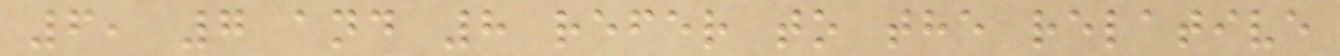6, 7 and 8 refer to the relative
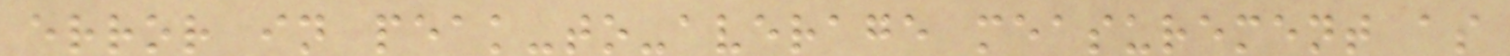error in peak-to-average measurement as
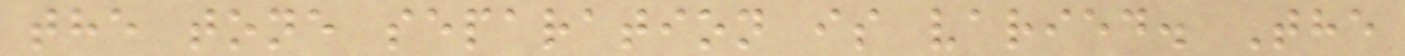the tone separation is varied. The
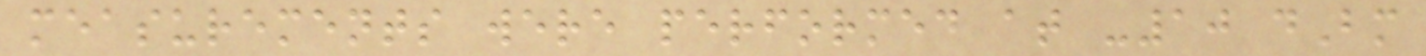measurements were performed at -10 dBm
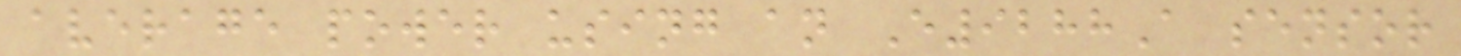average power using an E9288A sensor
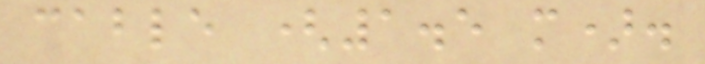cable (1.5 m).
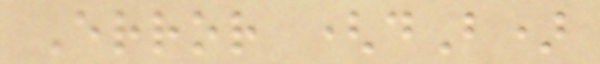Error (dB)
